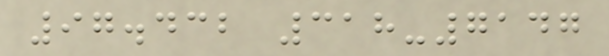97.432 318-7147
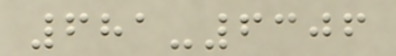681-6306
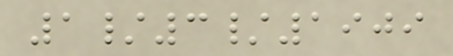1/3/1909
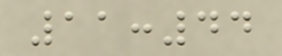11:44
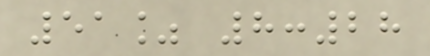51% 8:28
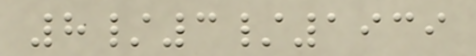8/3/1939
